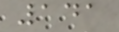141
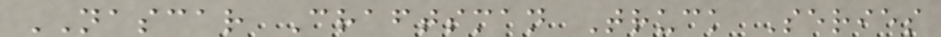NASCAR Craftsman Truck Series
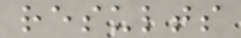results
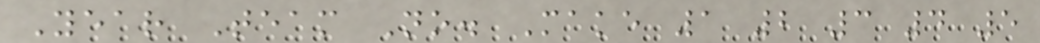Year Team No. Make 1 2 3 4 5
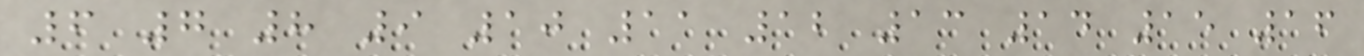6 7 8 9 10 11 12 13 14 15 16
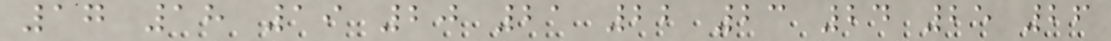17 18 19 20 21 22 23 24 25 26
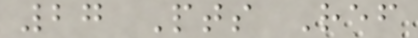27 Pts Ref
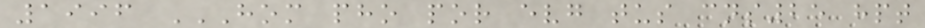1996 HOM PHO POR EVG TUS CNS25 HPT
